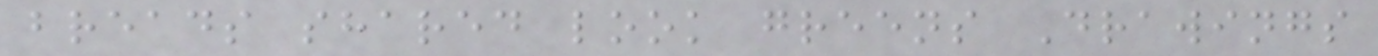breads shared look greens Drawings
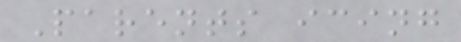Parents icing
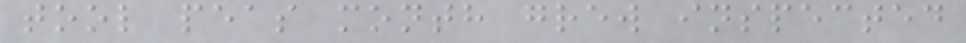tool peas month grew inspected
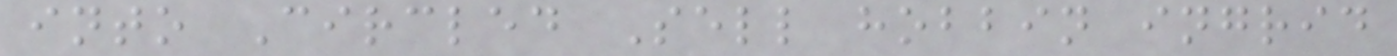into Circled Sell hobbin ingrid
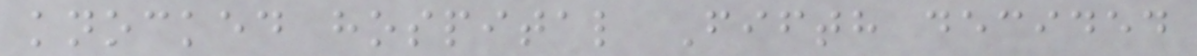knocked hospital Fifth decided
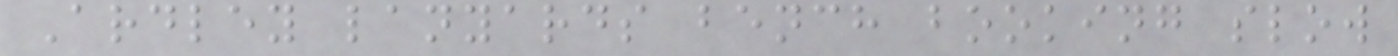Ardley lanyards bench booking slow
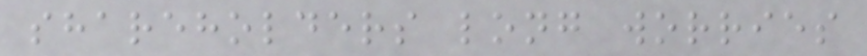shareholders long worries
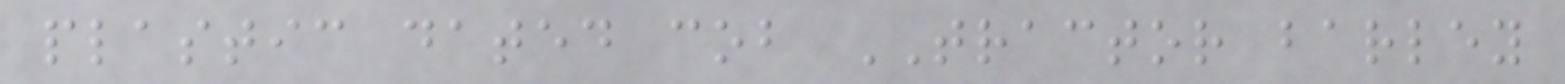plastic dated cob TRACTOR barley
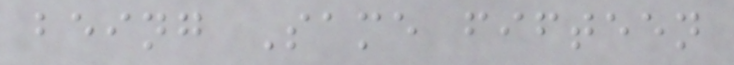being Same fifteen
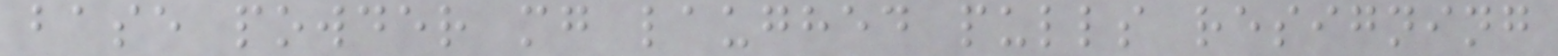base powder mg laughed pulls resigning
